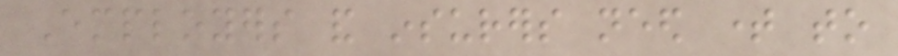Employers and insurers need time to
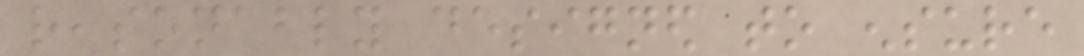reasonably designed to ensure
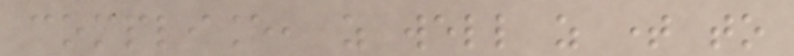compliance, as well as time to
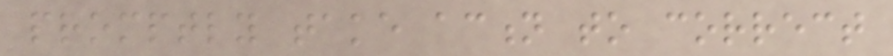promptly take action to correct
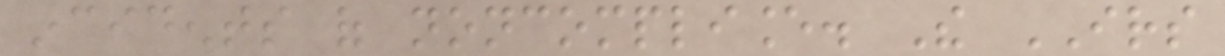incidents of noncompliance. The IRS
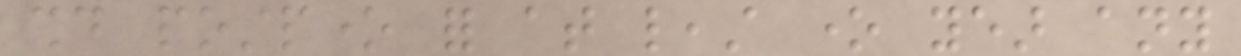should postpone for at least one year any
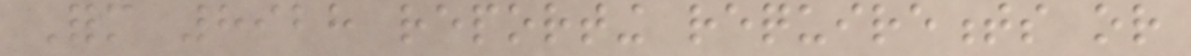Form 8928 reporting requirements or
